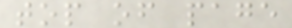top of page
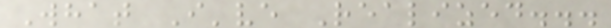What I've Realized...
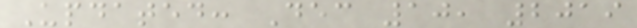Updated: Dec 10, 2019
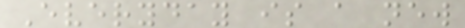Everyday is a new
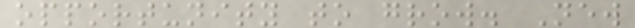opportunity to grow. New
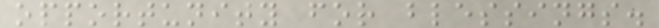opportunity for blessings.
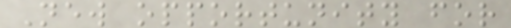New opportunity for
